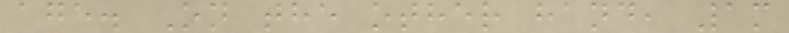age. On the other hand, 1m
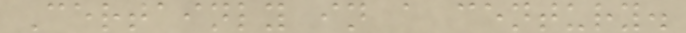Certainly in a century.
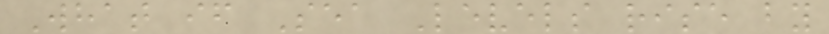What if Sea Levels rise by
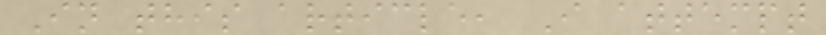In this article, I attempt
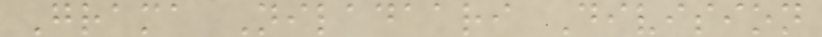Grama Niladaari Division
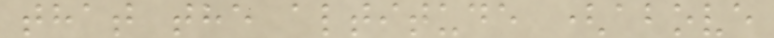that the altitude (above
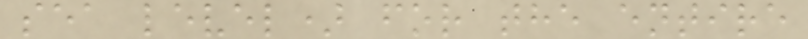sea level) for the entire
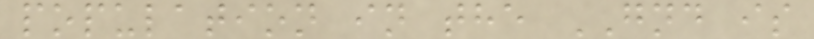population in the GND is
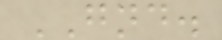GND.
